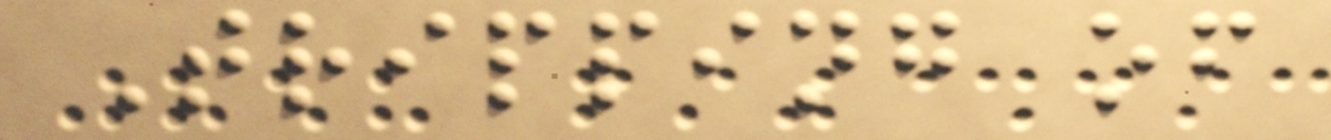Tripping of
